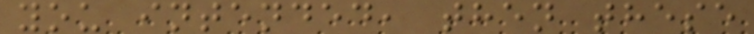you intended, then these
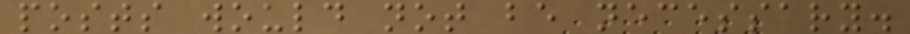posts would not be necessary.
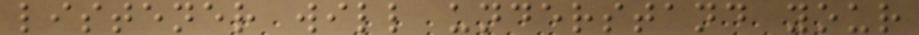listener will understand your
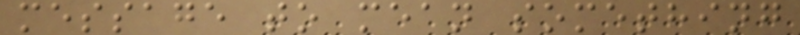message to mean something
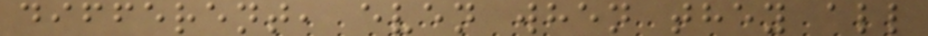different, even when they all
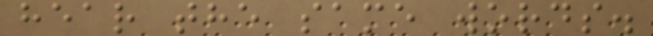hear the same words.
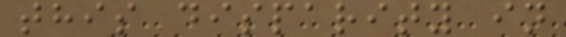this disparity in
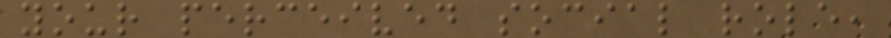your perceived social role,
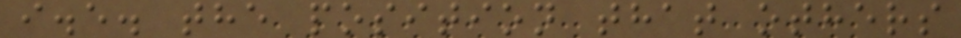i.e. the position that others
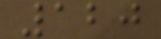120
